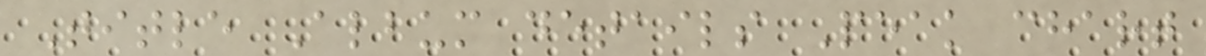Title Album details Peak chart
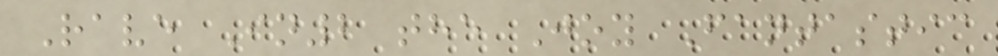Rave In2 the Joy Fantastic
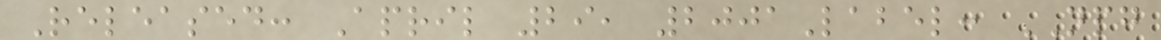Released: April 29, 2001Label: NPG
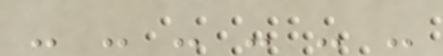- - - - - -
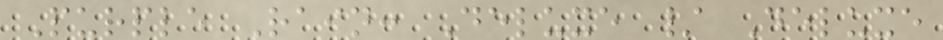Purple Rain: Deluxe / Deluxe
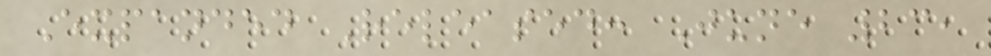Expanded Released: June 23,
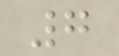7
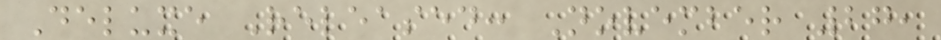Deluxe Released: November 27,
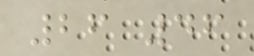26 46
